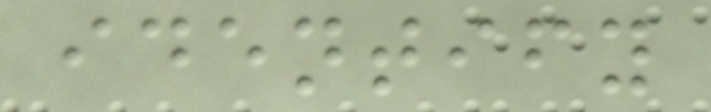identify
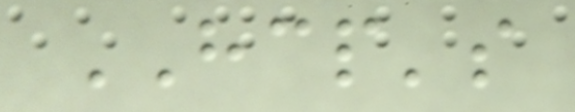HCP's
